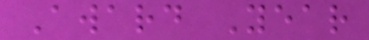Award Year
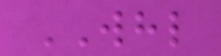WHL
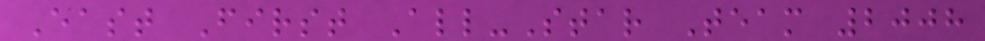East First All-Star Team 2008
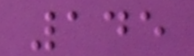145
